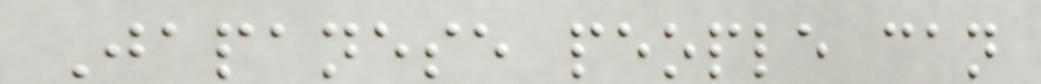Japanese people can
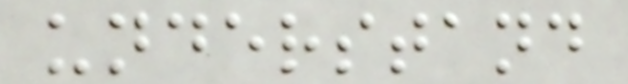understand
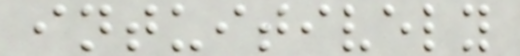intuitively
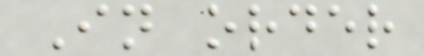In order
